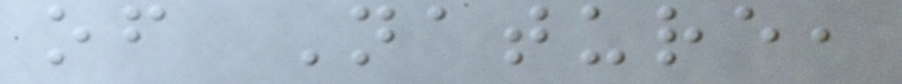of Nature,
